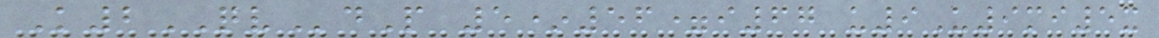K2QVdP 5*56=i67 u9U9mi5x
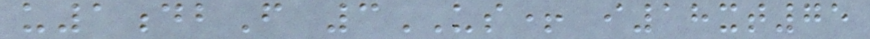u1dbF 3US+ i18xt75
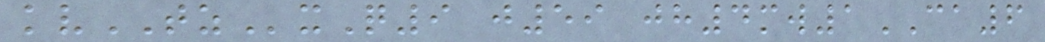kvTZxQ9 j59 jh4mw1CA6
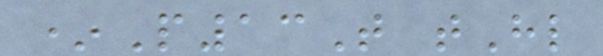*P13T tHl
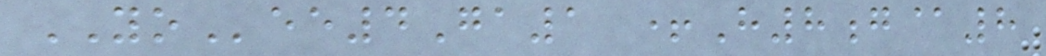YOee4Ga1 +H8g@8
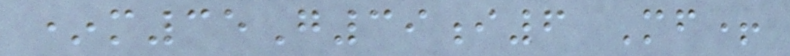*m35G39i6 Mf+
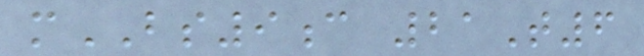mBS9c 21T6
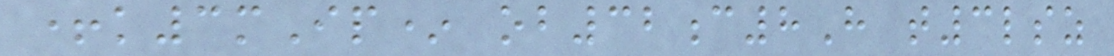+k3mIp* ob32c8H t3lsz
